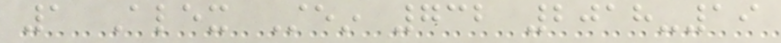1 Alex Stein 732 2018-19
